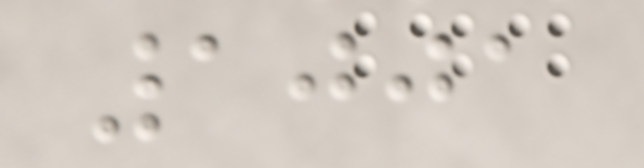1001
